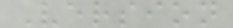Version
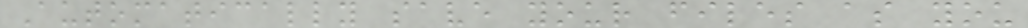Automatically save your files as you
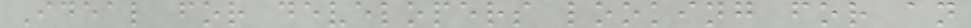Ideal for developers looking for an
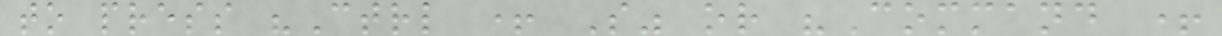to press "Ctrl + S" or "Command +
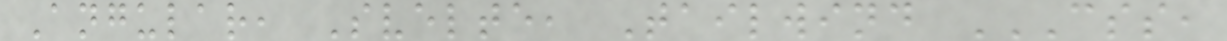Angular, Svelte, Tailwind CSS,
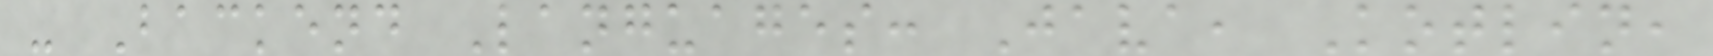- Backend Languages: Java, Kotlin,
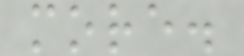more.
